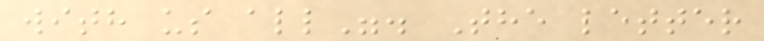with us all". The letter
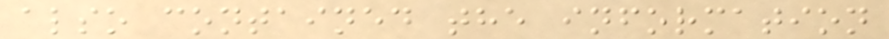also contained the information
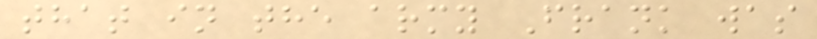that in the army Frank was
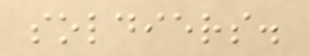soldiers.
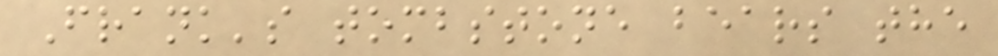Frank's tombstone bears the
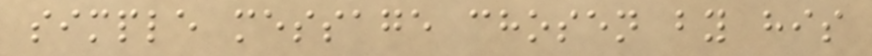simple message chosen by his
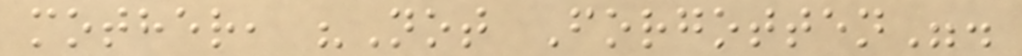mother, "Not Forgotten".
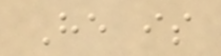He is
